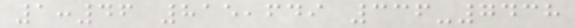1:46 815,649 336-7438
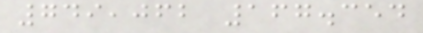749,062 167.354
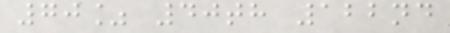70% 40th 122nd
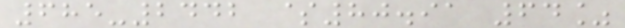685-2442 $80.91 64%
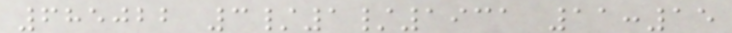685022 3/1/1931 11:15
